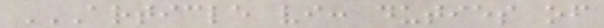ARTICLE VI: DUTIES OF
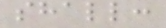shall:
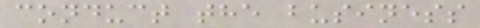conduct the business
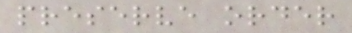preserve order
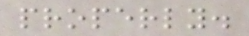properly.
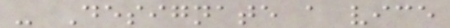- Designate a vice
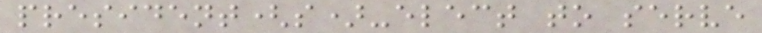president(s)-elect to serve
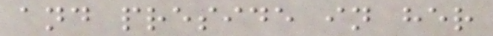and preside in her
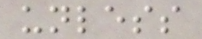unless
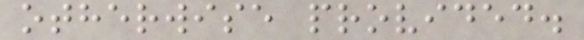otherwise provided.
